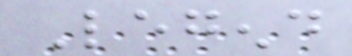Legend
